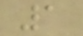1
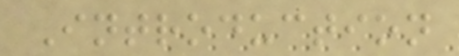Introduction
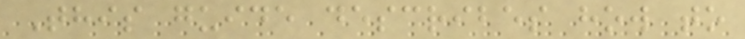This guide describes how to
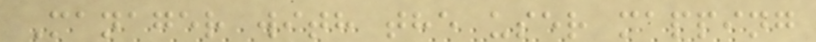Manager with the user mapping
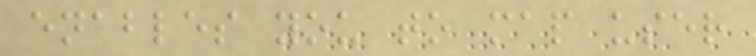enables you to map user
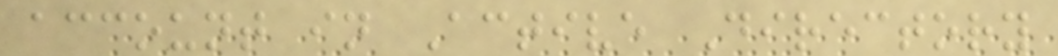account in Active Directory
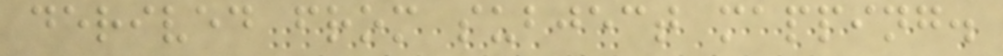derived from subject mapping.
